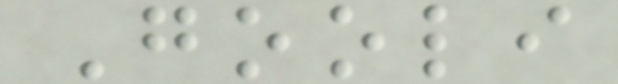Gooli
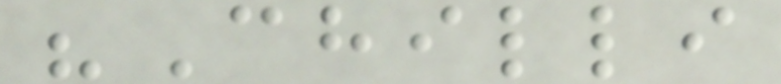"Chilli
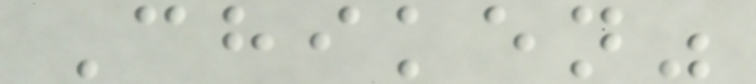Chiken"
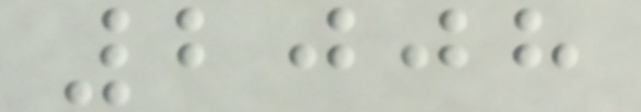2008
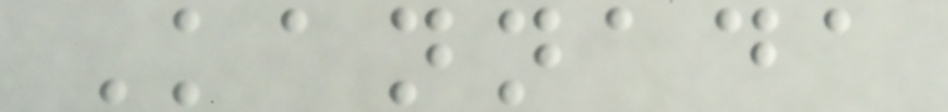Kannada
